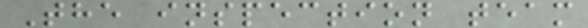The inspection team
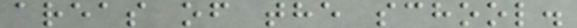areas of the school.
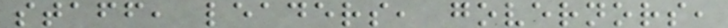staff, leaders, governors,
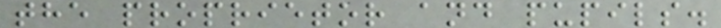the proprietor and pupils.
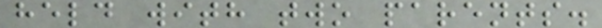held with two parents.
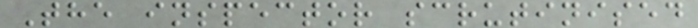The inspector scrutinised
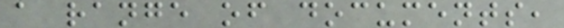a range of documents,
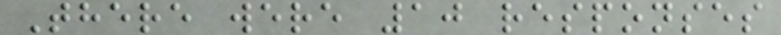There were 10 responses
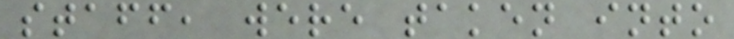staff, were taken into
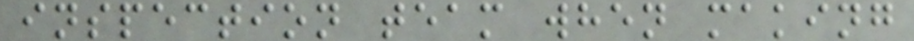inspection team when making
